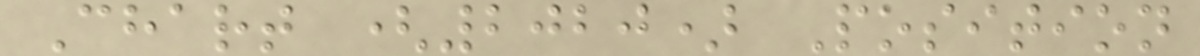Chart (2020) Position
